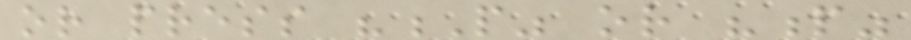or press "P" or "p"
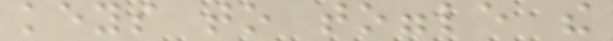keys to toggle the
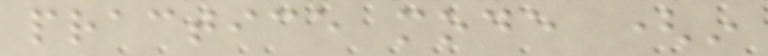practice mode (in
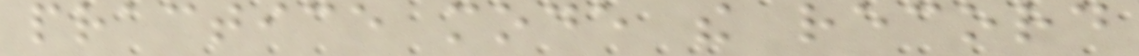practice mode the record
